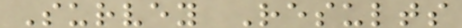Survey Results
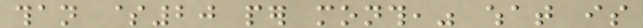than $20 per month," what is
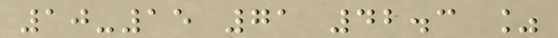10-15 71 42.3 %
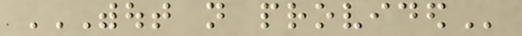WITHOUT NOT PROVIDED
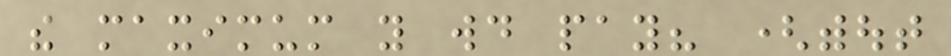the maximum you would pay? (without
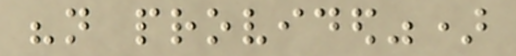"not provided")
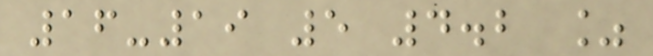16-19 5 4.2 %
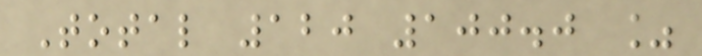Total 120 100.0 %
